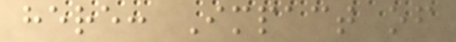here: Impact of
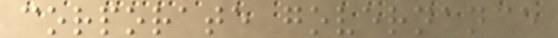corporate governance
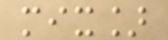mix]
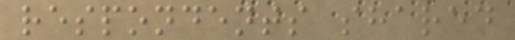respondents shared
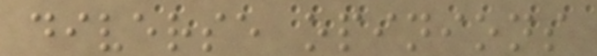diverse opinions
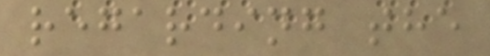regarding the
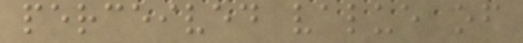perceived value of
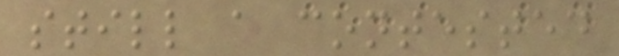still a contested
